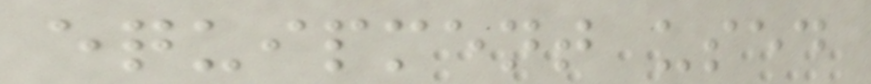equipment used
